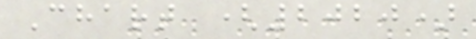Chart (2020)
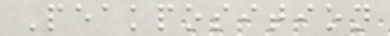Peakposition
